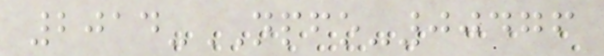2014-NPFO-00476
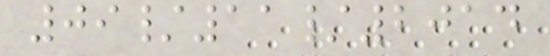09/11/2014
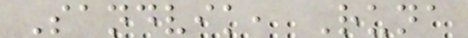Sandvik, Runa
